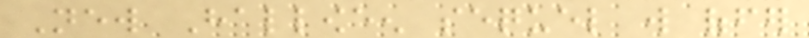New Halloween sequel will offer
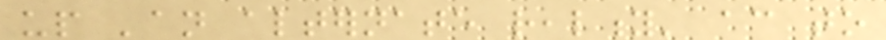up 'an alternate reality' according to
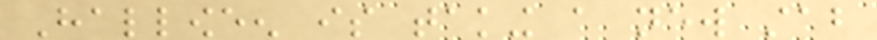Halloween is taking a new stab
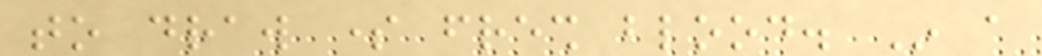to draw some fresh blood. In a
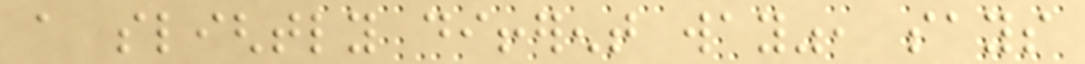a slightly different way", says
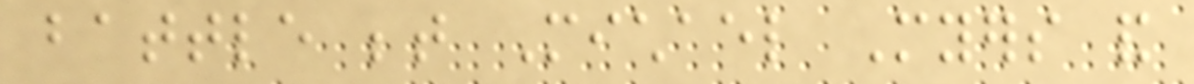battle between Michael Myers and
